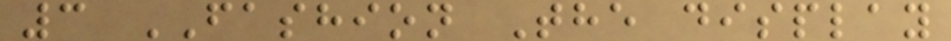3 FASHION The display
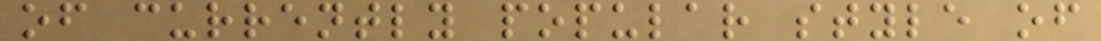of currently popular style of
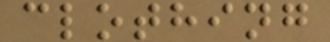clothing
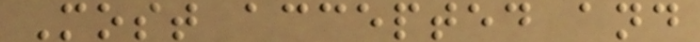Most accepted and
